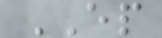EP
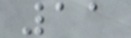11
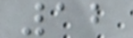12
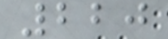220
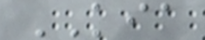KIA
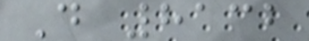D 8132
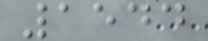1544
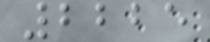2225
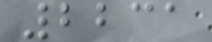2231
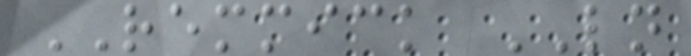REMMICK LN
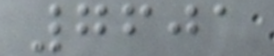7601
